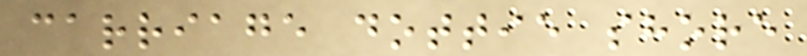carriage dottie shore
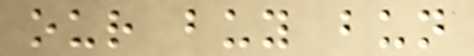our buy bun
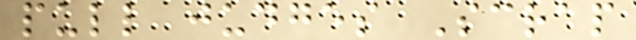pull judges Scrap
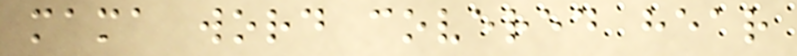mama word covered hear
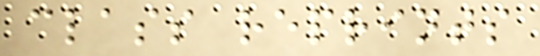class reprints
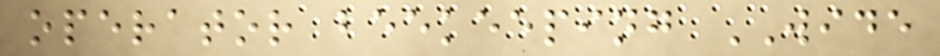operator beekeeping WIDE
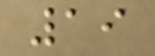19
